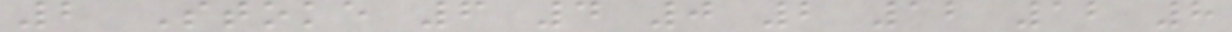2 Stoke 6 4 0 2 12 12 8
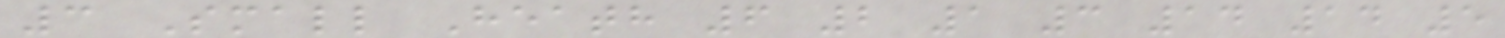3 Small Heath 6 2 1 3 14 14 5
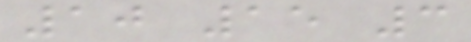10 15 3
